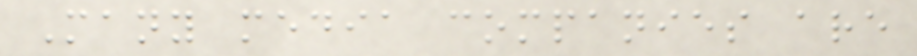Many media companies are
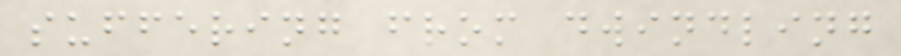suffering from dwindling
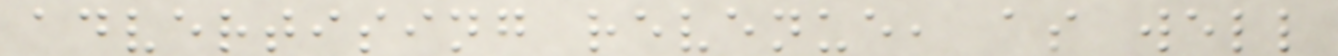advertising revenue, as well
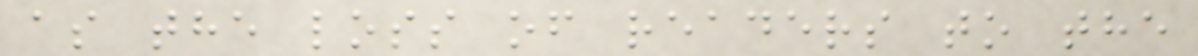as the loss of readers to the
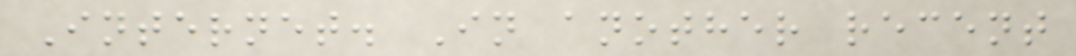Internet. In another recent
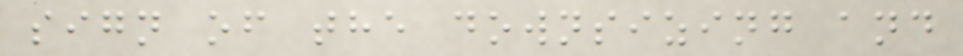sign of the downsizing and
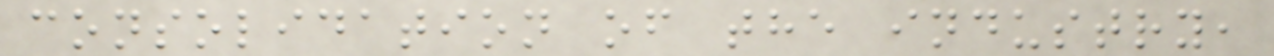consolidation of the industry,
